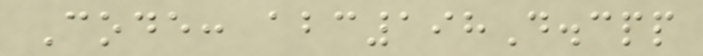Code: abc198D.cpp
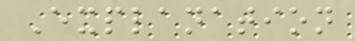Explanation
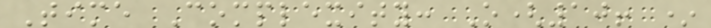Time Complexity: O(10! *
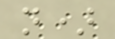n)
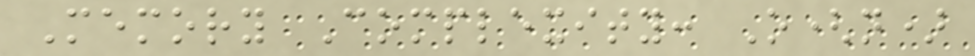Memory Complexity: O(n)
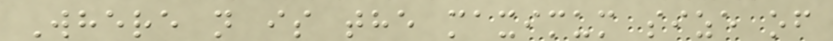Where n is the maximum size of
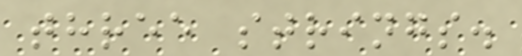three strings.
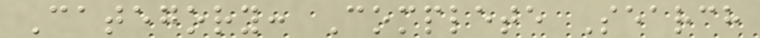Category: Complete Search
